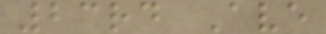23rd Ave
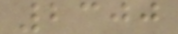2300
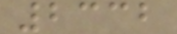2332
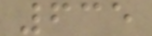635
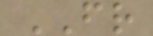FR
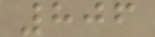806
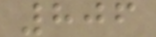806
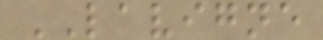LAVIGNE
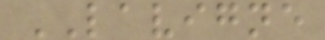LAVIGNE
